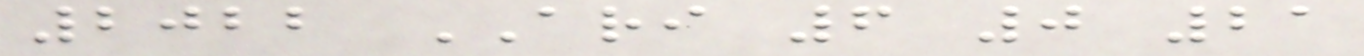2022 ARI 6 0 21
